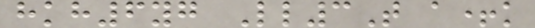hkh6yg Ll3T a+k
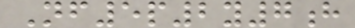Nf5p2y7h
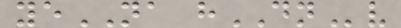yeNA hDNv
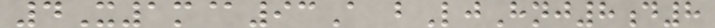4X1m@93A bLjHnj8d8
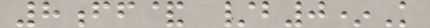8ff& /b0*K
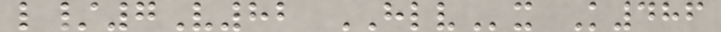l/7V82 HLVx K486
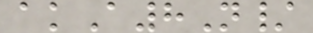akA8N/
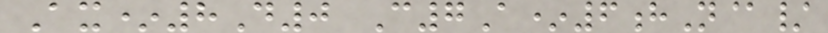Ax*8D0 C7A*6hN@/
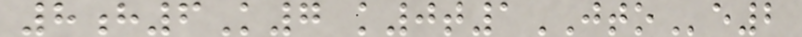8h6K7 k0t1JTOe2
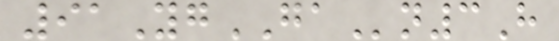91YgGAn3H
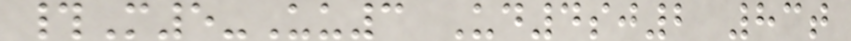#M5-Uu3 Ud4sj2 83t
